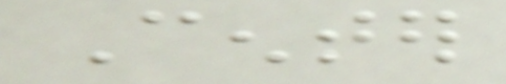Center
